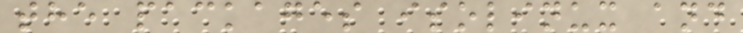the packages isolinux and
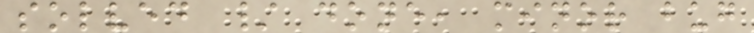solved / done, minor bug
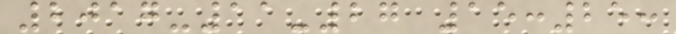2017-11-27 15:25:
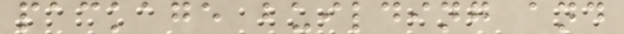package building and
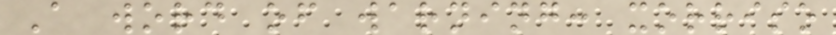A word of warning: xorriso
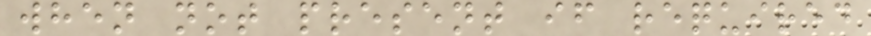when not present if required
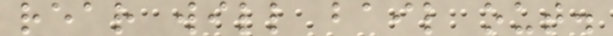rear will bail out.
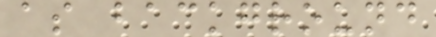as background
